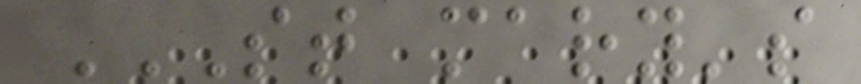ST MARY'S
